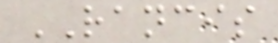RANCIS
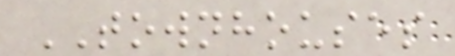TOWNHOUSES
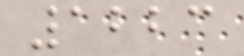1223
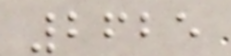2625
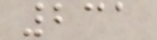231
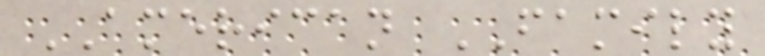AMERICAN FAMILY
